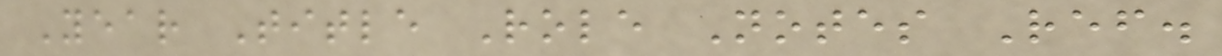Year Title Role Notes Ref.
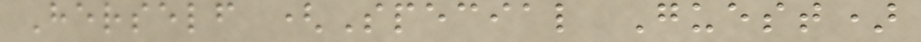Herself (Special Guest)
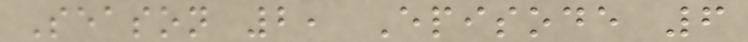Season 2, Episode 6
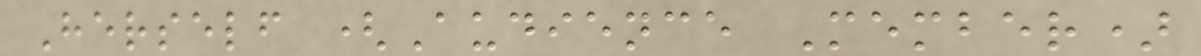Herself (Audience Member)
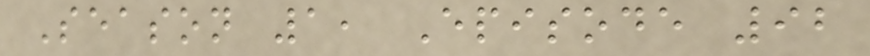Season 1, Episode 92
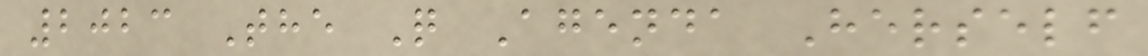2023 The Q Agenda Herself
